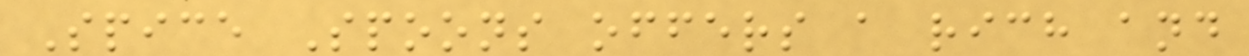Spice Spoons offers a rich and
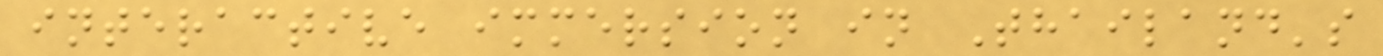interactive immersion in Thailand's
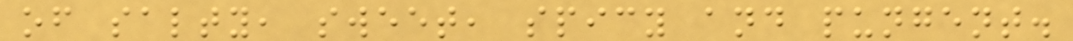of salty, sweet, spicy and pungent.
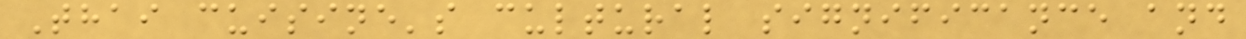Thai cuisine's cultural significance and
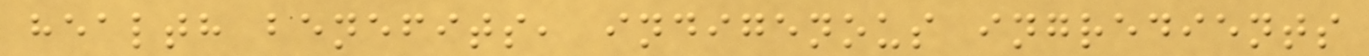health benefits, indigenous ingredients
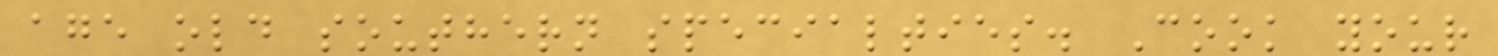age old southern specialties. Cook your
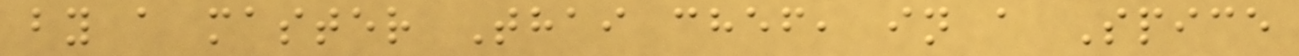by a master Thai chef, in a Spice
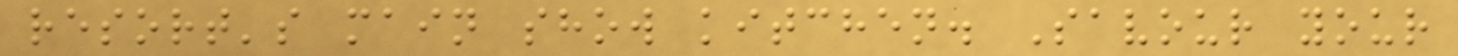resort's main show kitchen. Savour your
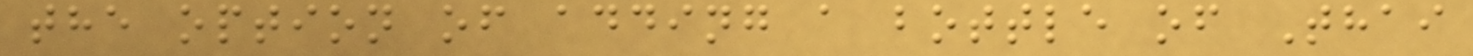the option of adding a bottle of Thai
